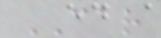CAR
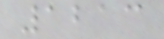1213
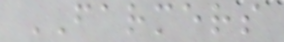FARMERS
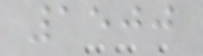1500
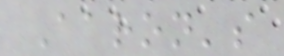Aaron's
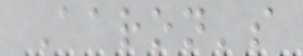Aaron's
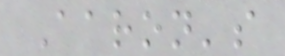Aaron's
